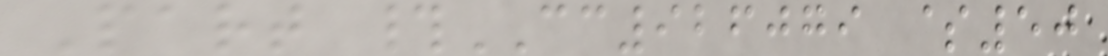Part #CC926079 $50
